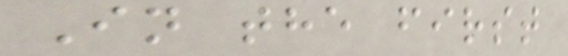In the first
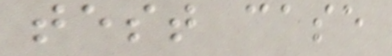test case
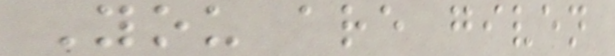You are given
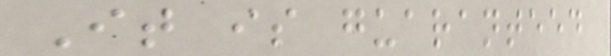It is guaranteed
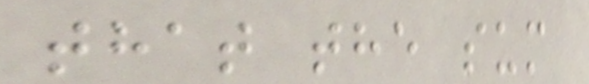that the sum
